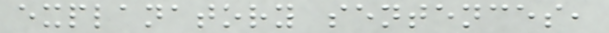explanatory sentences,
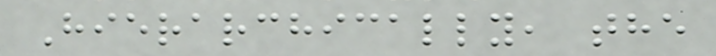Hierarchically, the
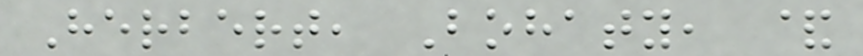Herbert, Bohaty, &
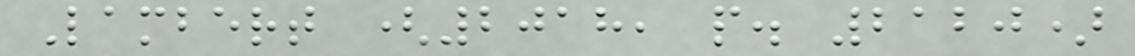Lambert (2018, p. 2120)
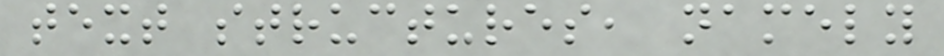text structures, namely
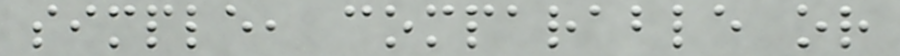simple, comparable or
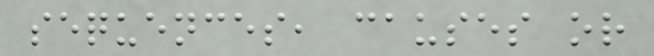sequences, causes or
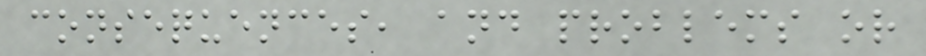consequences, and problems or
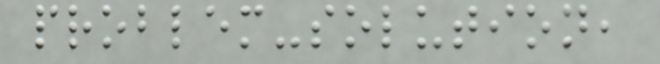problem-solution,
